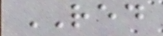RED
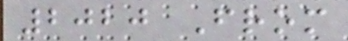2020 From
